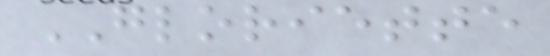GLORIETTE
